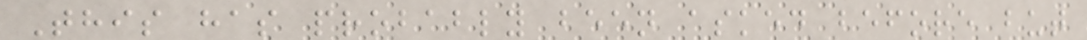This has probably been asked before but
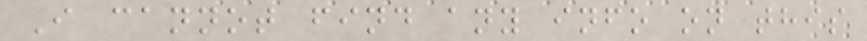I cannot find any info on this
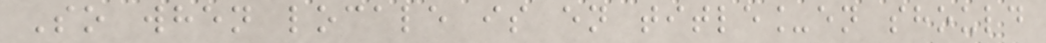So when locale is en title_en should
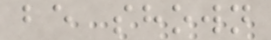be shown
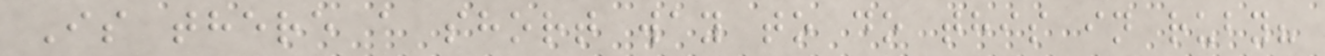Is there a short way to do this in ruby?
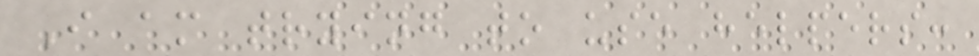I am trying to use helpers:
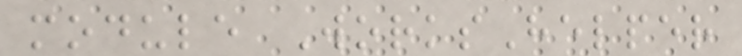module WorksHelper
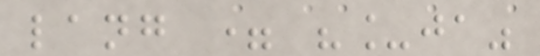lang = "_ja"
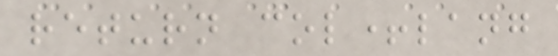return col+lang
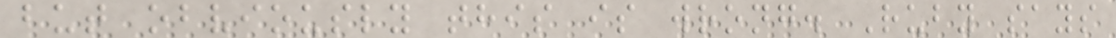but obviously this is wrong. Ruby says
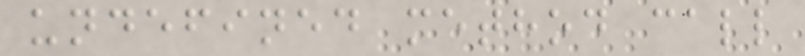undefined method call
